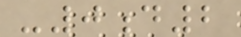-0d2
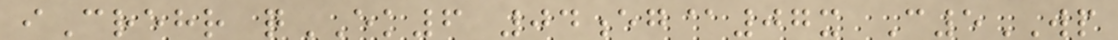iCrehr qEK6 04eg@07x C5WP
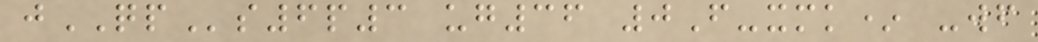jQPs6p3 ug36 0F-xmk* -wf
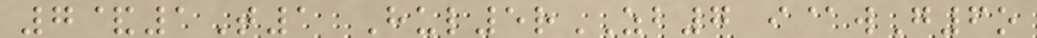7&1T1 Hul5rZB7 i@wG6o
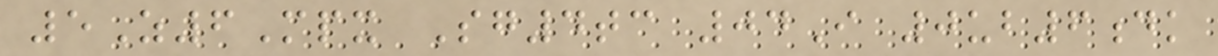5Z6Mpx Sg4tc 04I 0ub6dk
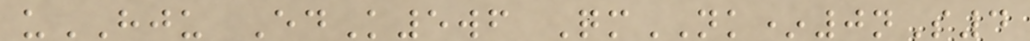uHJU EdK5wf QmNK*0nS4
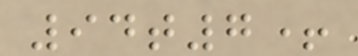94t7+
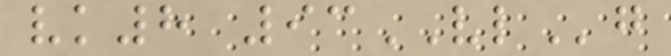vk8 93VLg
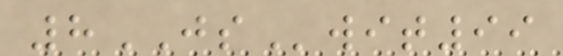8JSwit99
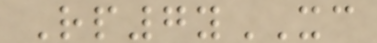Rp7yXC
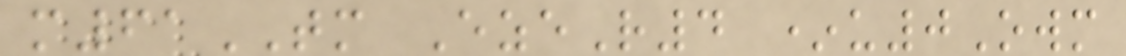m61TM EzeR4 *u0Owm
